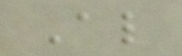Also
